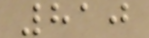810
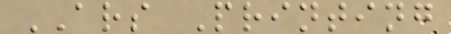ARS Printing
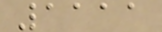1111
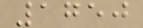1750
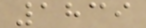1839
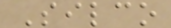Silco
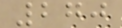270
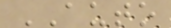AUTO
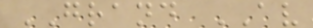GRAND AV
